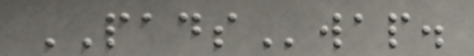PADSwap.
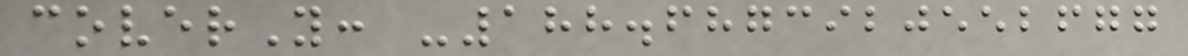coverY: -188.6873920552677
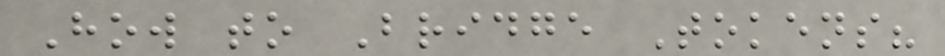How to Bridge Tokens?
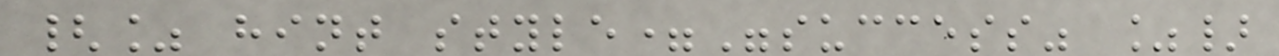{% hint style="success" %}
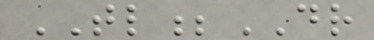TL;DR
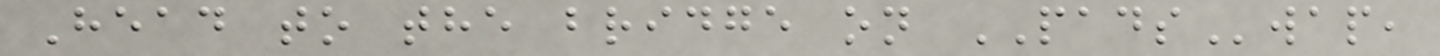Head to the bridge on PADSwap,
